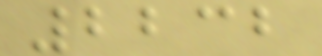2232
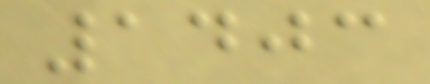1403
